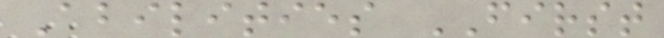Abilities FIRST
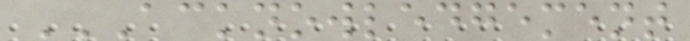ACKNOWLEDGEMENT
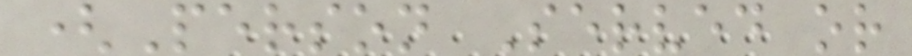(Person Served or
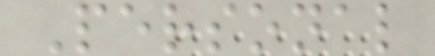Personal
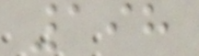198
